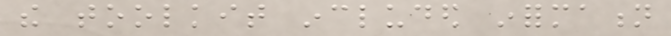the toolkit included information
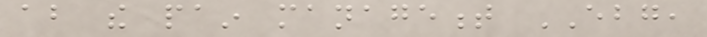about the pain management EBG,
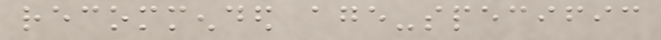recommended age-specific
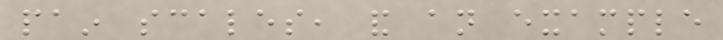pain scales, and an example
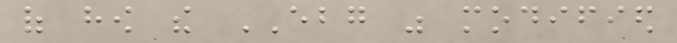of how the EBG was modified
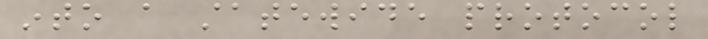into a statewide protocol
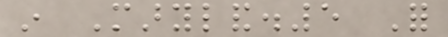in Maryland.5 For
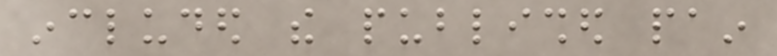included the published pain
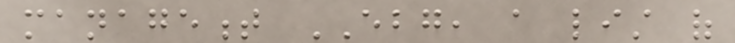management EBG, a list of
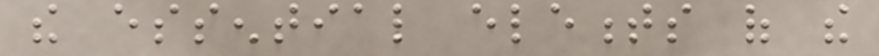the essential elements of the
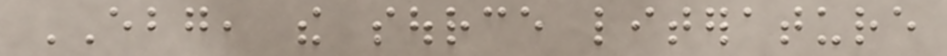EBG, the source literature
